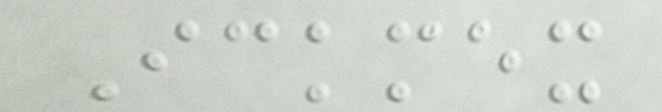Ickmex
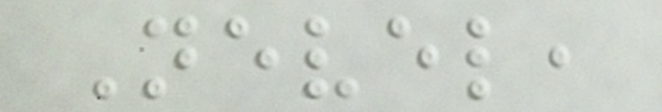Nevel,
